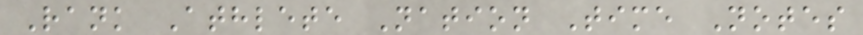Rank Athlete Nation Time Notes
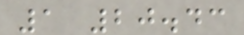1 20.43
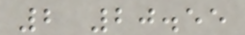2 20.55
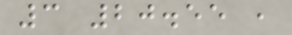3 20.55 ,
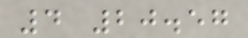4 20.57
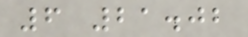6 21.02
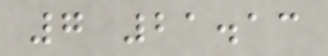7 21.13
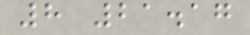8 21.17
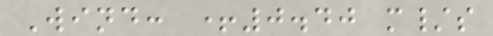Wind: +0.40 m/s
